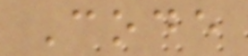Code
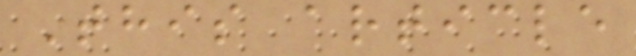This article
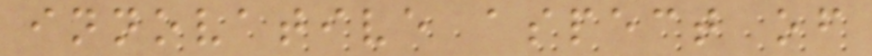innovative aspect of
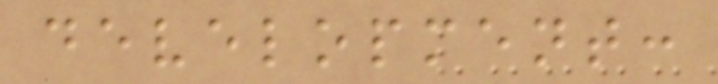development:
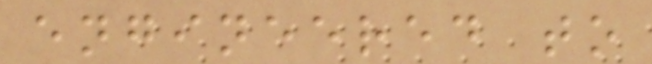engineered to
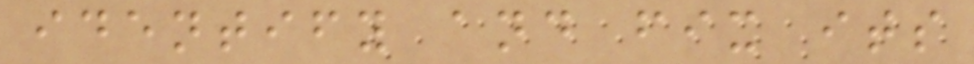identify and fix its
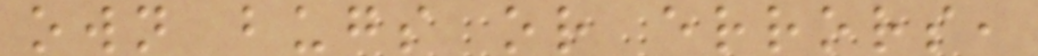own bugs or errors,
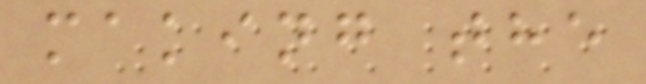making the
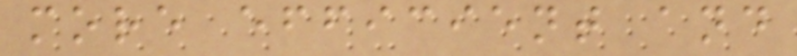more efficient and
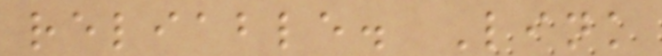reliable. Link
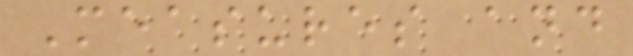Measures and
